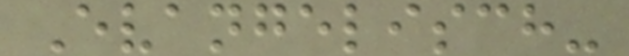Evangelisch-
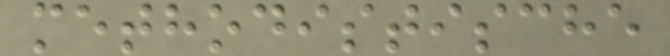methodistische
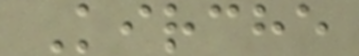Kirche
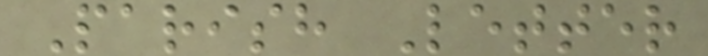Parish Letter
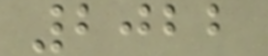2022
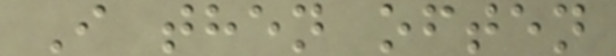I then often
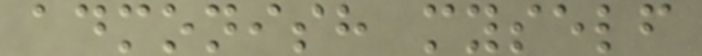admonish myself
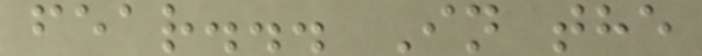fear... In the
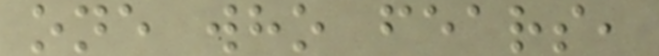one who fears,
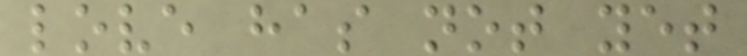love has not yet
